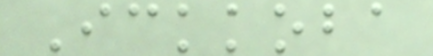Ickkoba
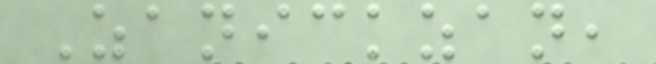Zanickzan,
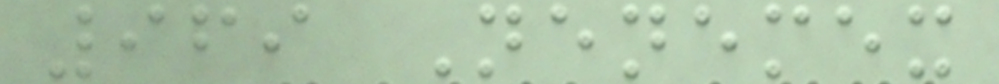969 Nenemex
